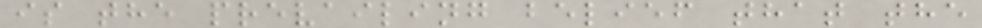is the prevailing belief that the
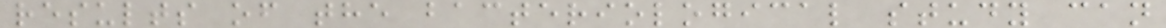results of the bacteriological study can
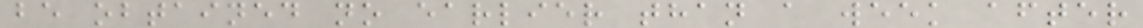be obtained no earlier than a week after
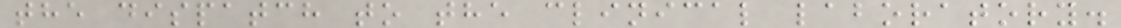the dispatch to the clinical laboratory.
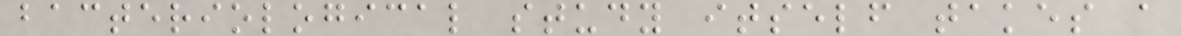bacteriological study itself takes a
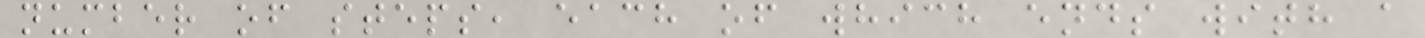number of steps, each of which ends with a
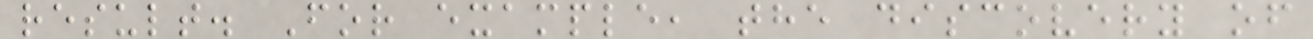result. For example, the discovery of
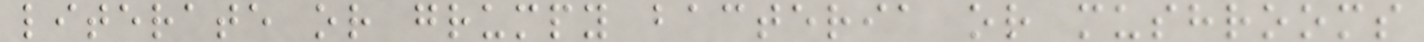literate or grumpy bacteria or mushrooms
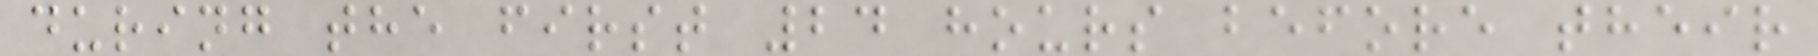during the first 24 hours before their
